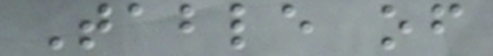Table of
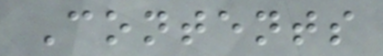Contents
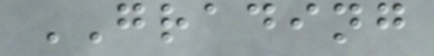GRADING
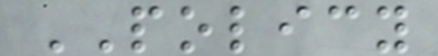POLICY
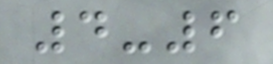4-6
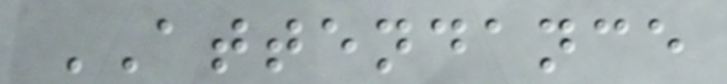ATTENDANCE
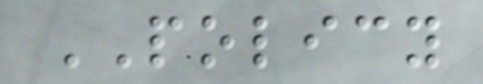POLICY
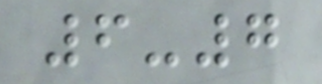6-7
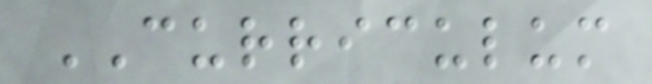CURRICULUM
